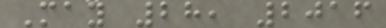May 28, 2016
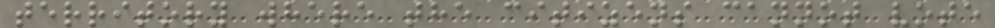territory where the citizens cannot vote
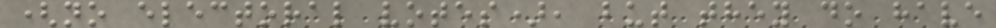(no electoral votes), but they do have
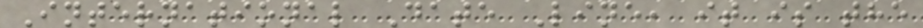International Date Line, it is the
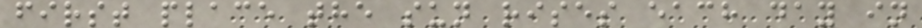first place the sun rises each day in
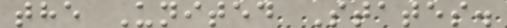the United States.
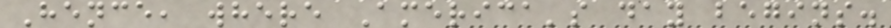Hence, where America's day begins.
